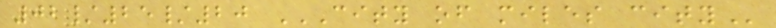02/25/20 CITY OF MILES CITY
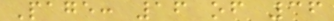Page: 16 of 36
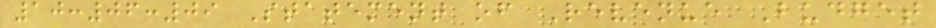10:06:09 Statement of Revenue Budget
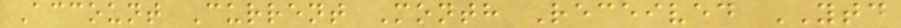Account Current Month Received YTD
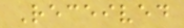Received
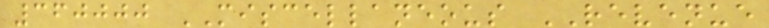360000 MISCELLANEOUS REVENUE
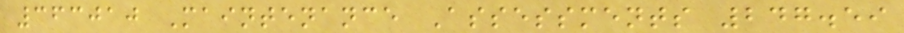363010 Maintenance Assessments 247.59
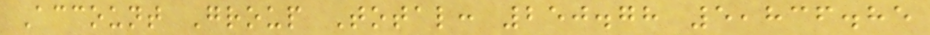Account Group Total: 250.78 5,836.85
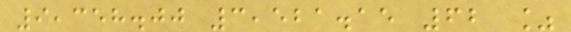9,358.00 3,521.15 62 %
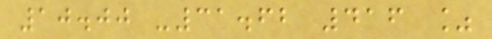10.00 -31.62 416 %
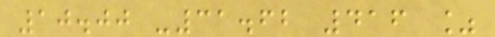10.00 -31.62 416 %
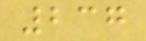237
